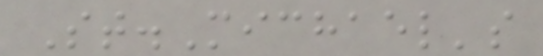St.Michael's
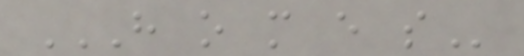H O M E S
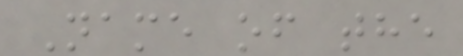Name of the
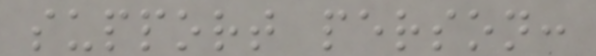support person:
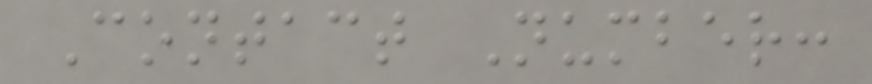Contact Number:
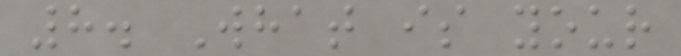8. What is your
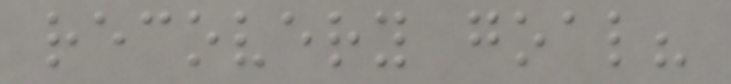recovery goal?
